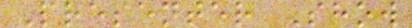Presenter Show
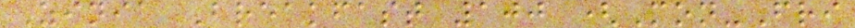Zinia Breakfast 100 (Mon-Fri
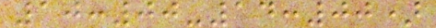10:00-14:00)
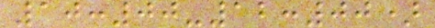10:00-12:00)
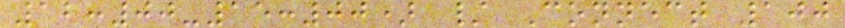12:00-15:00) / Connect 100
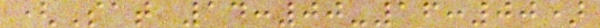(Sat 14:00-16:00)
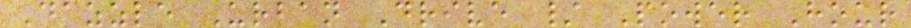Dazzle Urban Drive / Power Hour
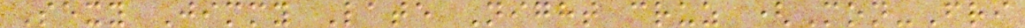Sexy Jimmy Late Night cruz (Mon-Fri
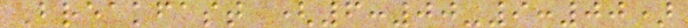Breakfast (6:00-9:00)
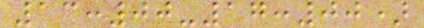13:00-17:00)
